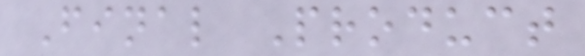Final Product
